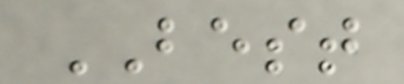BEST
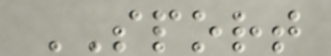SPORT
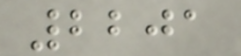2201
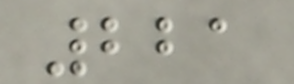221
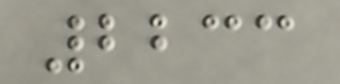2233
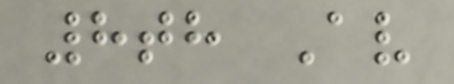8th Av
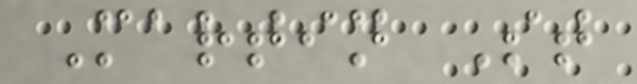Martin St
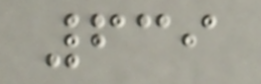639
